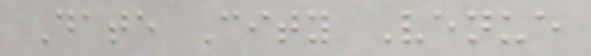Date City Venue
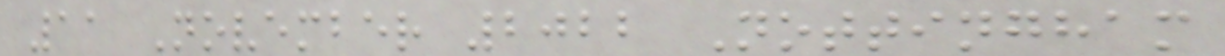11 November 2022 Nottingham
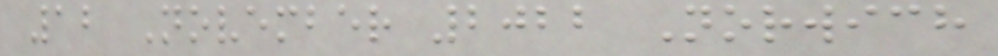12 November 2022 Norwich
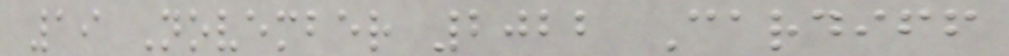19 November 2022 Cardiff
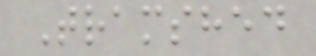Tramshed
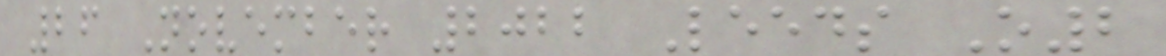26 November 2022 Leeds O2
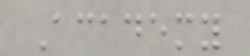Academy
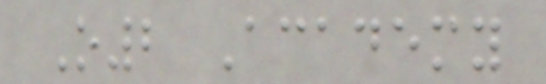O2 Academy
